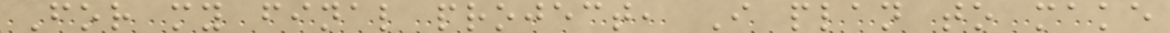For my final project, I plan to make
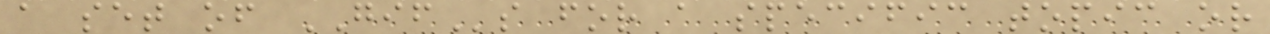a set of GIFs for a specific topic or
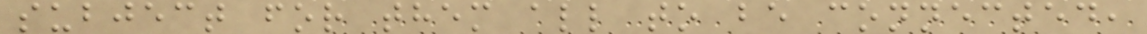subject for them all to be connected,
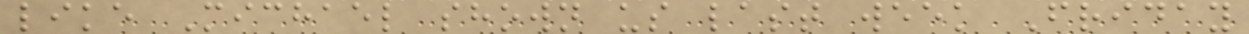like Michael shown us last week Friday
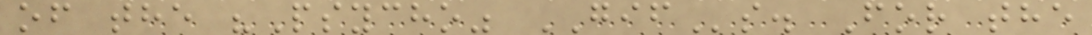of the "Psycho" GIFs. For the
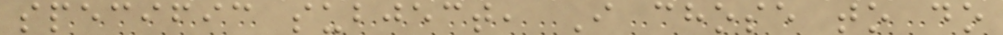specific subject, I chose to do
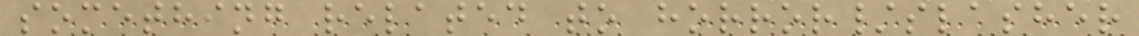something related to horror/slasher
